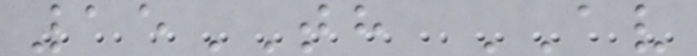15TH AV
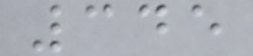345
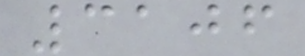3106
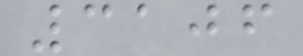3106
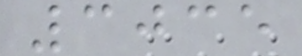3035
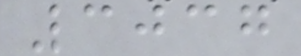3037
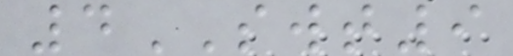4SWT9
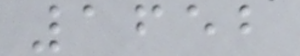1652
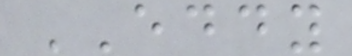EDDY
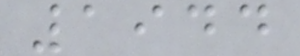1944
